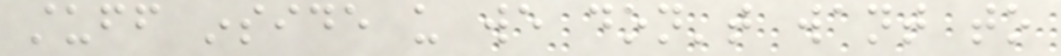stuff inside us we don't want to
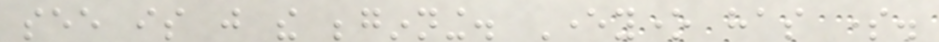see is just the beginning. Everyone has some.
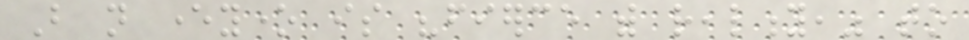But not everyone is "fierce with reality," to
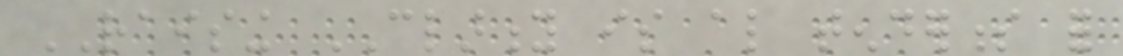RAISING CLARITY is also tenderness for
